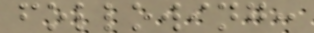following:
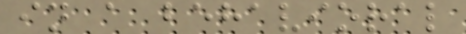in a behavioral
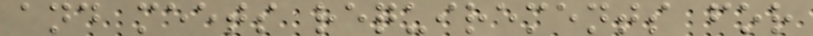and meets requirements for
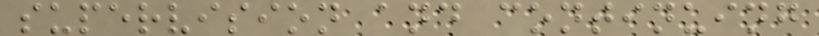supervision and continuing
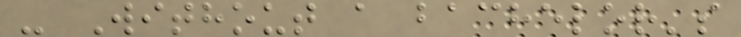- Without a bachelor's
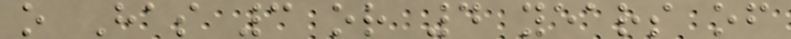o Has 3 or 4 years of
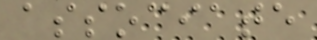associate
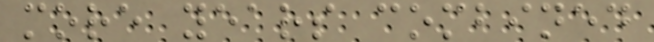more years combined
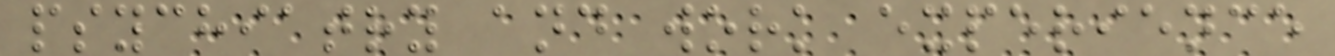psychiatry and work experience
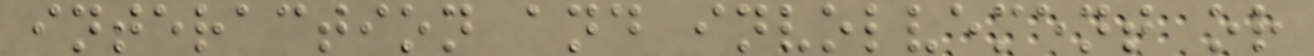interaction and involvement or
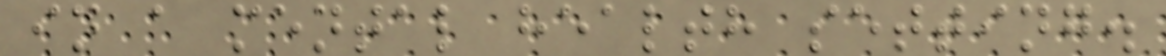in a mental health setting.
